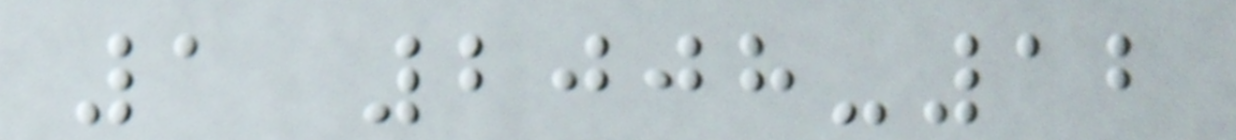1 2008-12
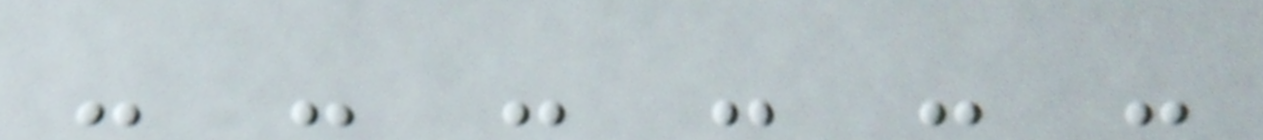- - - - - -
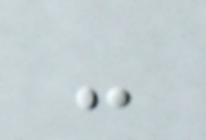-
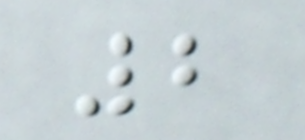2
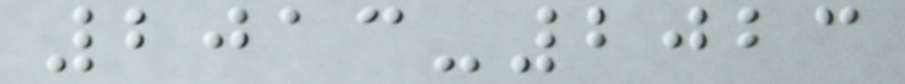2013-2023
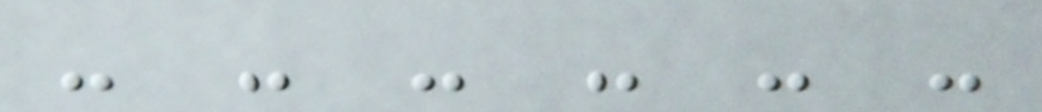- - - - - -
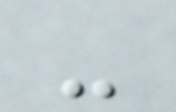-
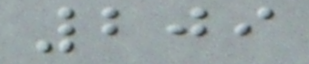209
